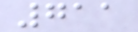711
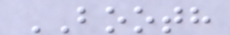BOOTH
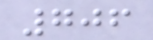706
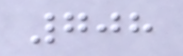708
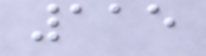115
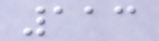113
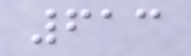613
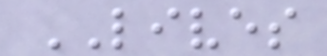LIVES
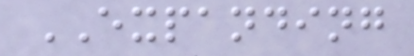EXPANDING
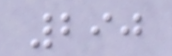290
